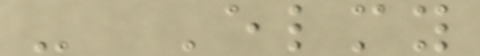- Elmy
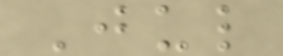Jul
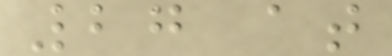27 at
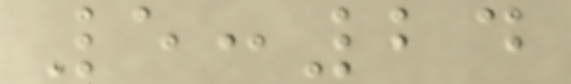5:24
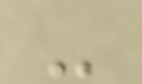-
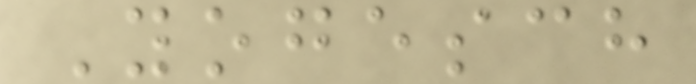Yogesch
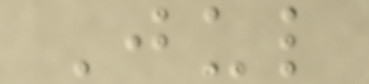Jul
